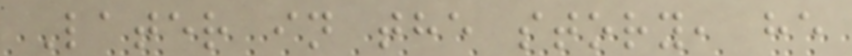Later in the story, he
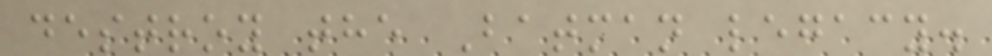destroy the Batman legacy.
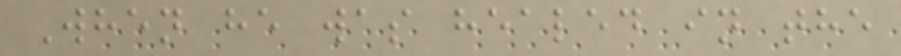When he was healed in the
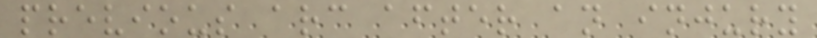previous arc after an injury
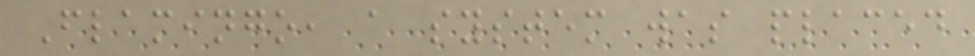Flamingo, a system was placed
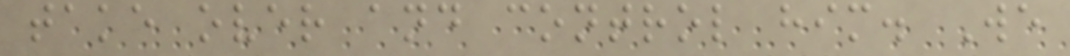take over and control him. We
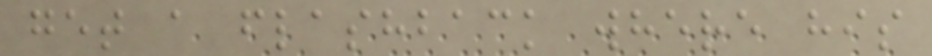get a flashback where his
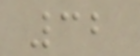32
